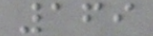169
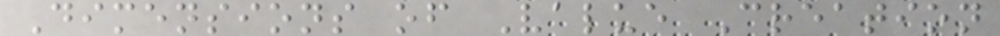Dimensions of Value Creation
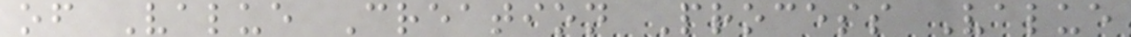of Value Creation Process Value
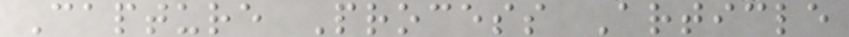Capture Process Article
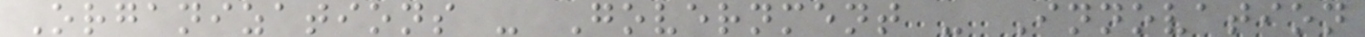Organizations - Government - Innovation
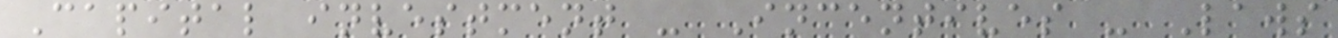Capital investment - Incentives - Laws
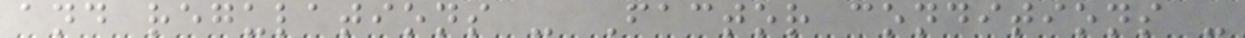and regulations - Factor conditions -
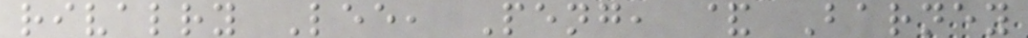rivalry Lee, Peng, & Barney
